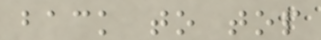back to top
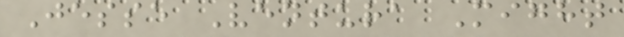Jesse Ventura Might
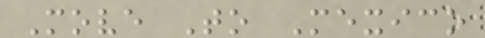Move To Mexico
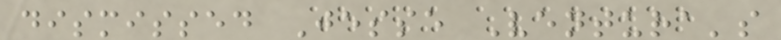dismissed Jesse Ventura's
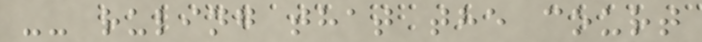-- ruling that the court
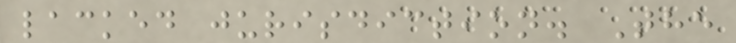lacked jurisdiction. The
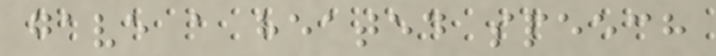gave a heated speech
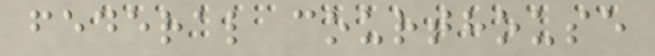federal courthouse
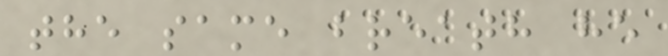the same breath he
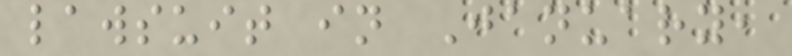lawsuit in January,
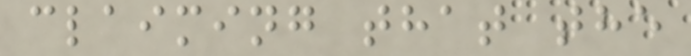claiming that the
